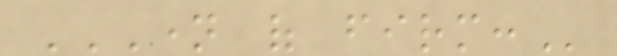NAME OF FIRM:
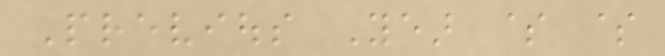Previous Year $ $
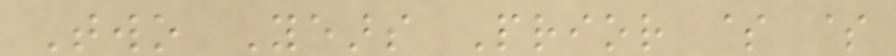Two Years Prior $ $
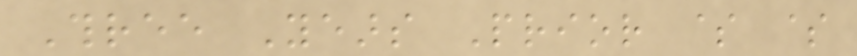Three Years Prior $ $
